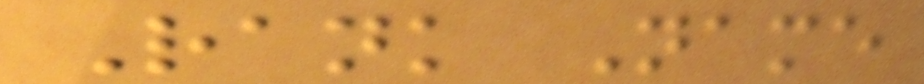Rank Name
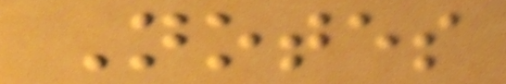Notes
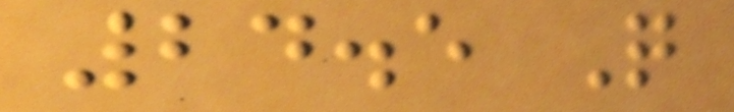24.5 Q
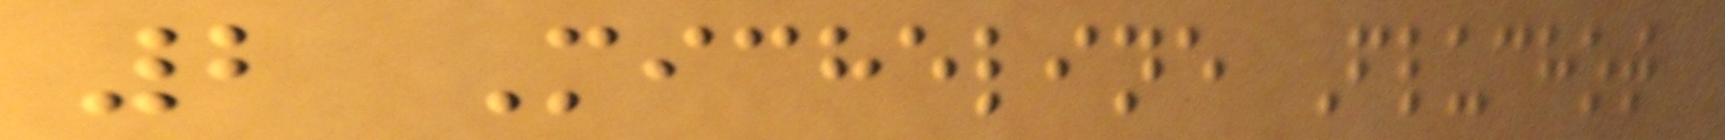2 Micheline Fluchot
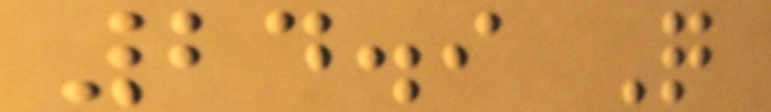24.9 Q
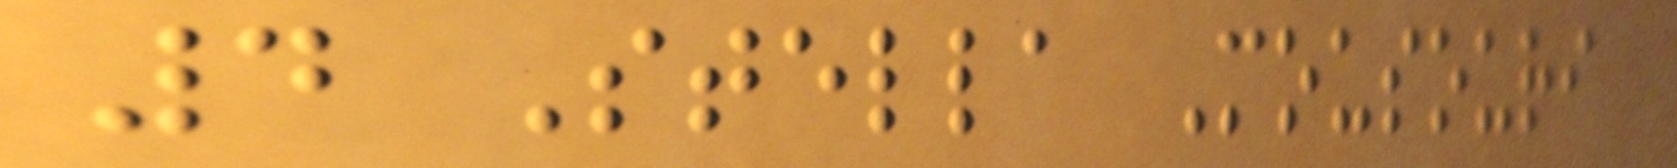4 Stella Mousouri
